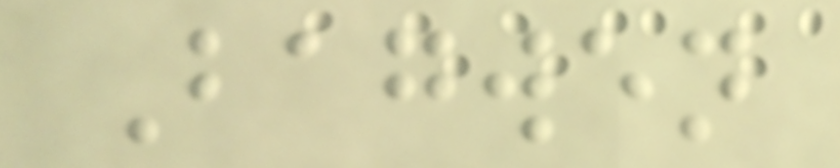Bagwen
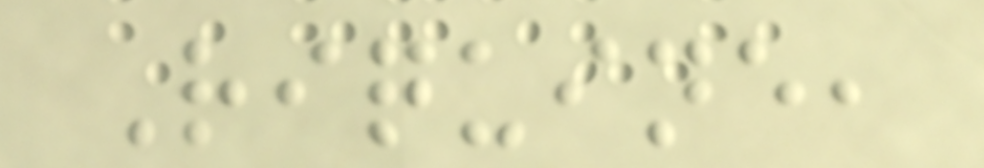Riquine,
